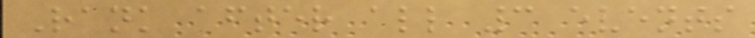Rank after all 3 events
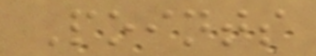Points
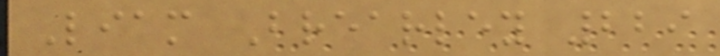Liam Brearley 229
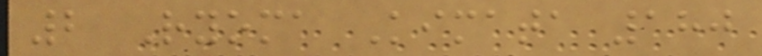2 Ryoma Kimata 180
